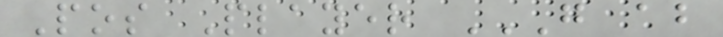Pos Player G AB
